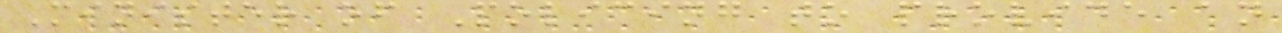Minister of Policing to provide an
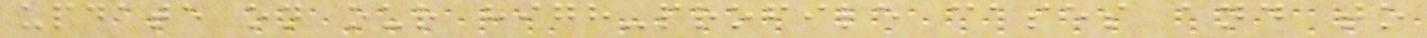update on our high-profile cases and to
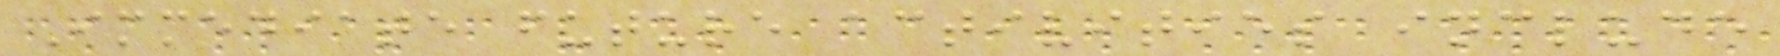Immediate future activities include
